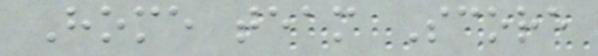Home team Score
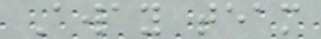Away team
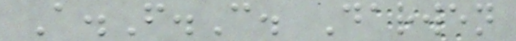A.F.C. Darwen
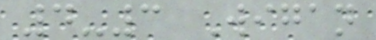4-3 Wigan
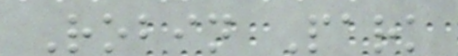Robin Park
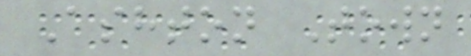Ashton Town
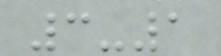3-1
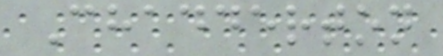Chadderton
